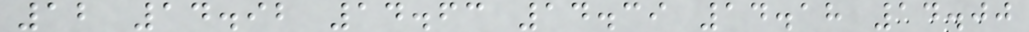12 14.92 14.63 14.39 14.18 14.00
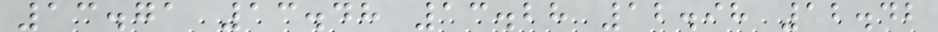13.71 13.48 13.28 12.98 12.42
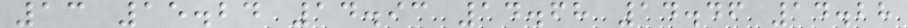13 15.24 14.93 14.68 14.46 14.28
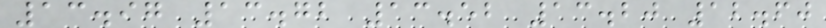13.97 13.72 13.52 13.20 12.60
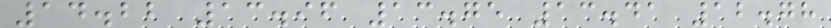14.22 13.96 13.75 13.41 12.78
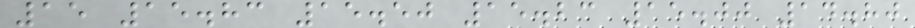15 15.83 15.50 15.23 15.00 14.80
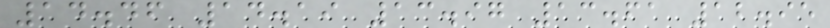14.46 14.19 13.97 13.61 12.95
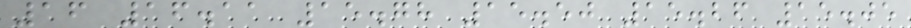16 16.11 15.78 15.50 15.26 15.05
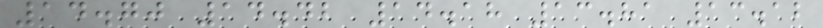14.70 14.42 14.18 13.81 13.12
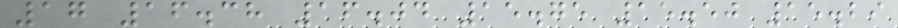17 16.38 16.04 15.75 15.50 15.29
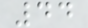44
